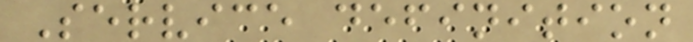Service definition
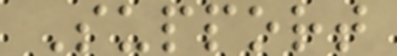Support
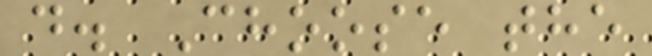d. Choose the
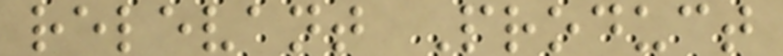relevant Product
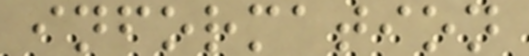information
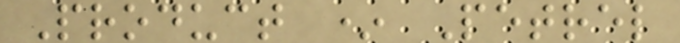Product * Petrel
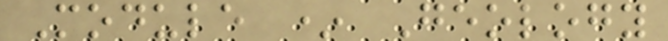Module * Geology
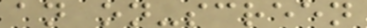an on-screen
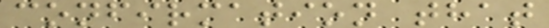confirmation that
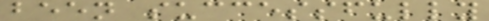been successfully
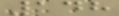148
